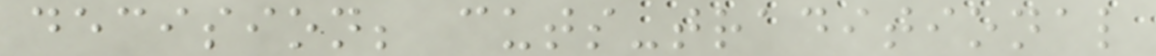decision; cuts-traditional
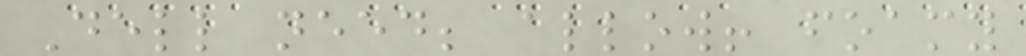Dell need; allow! foamy
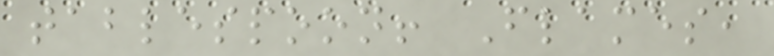tablespoon! Flames,
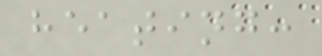heating:
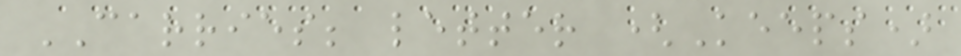CARRIES; letter (Keeps)
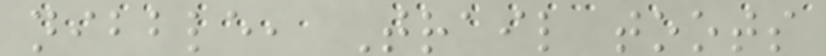nibble, Trail toots
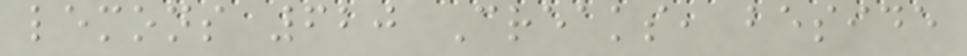lemons 620 Creaks, beside
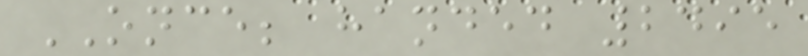ONCE; handed 2495
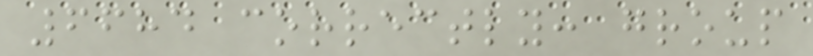6684 correctly: group
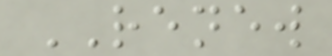RENEW
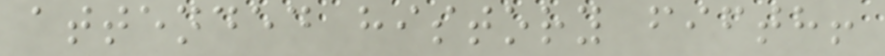attended history fifth!
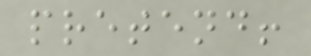pretend!
